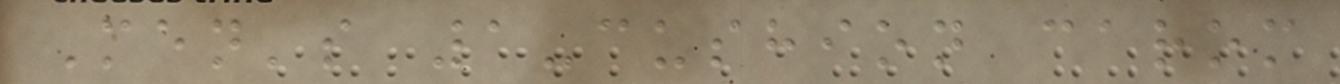Men's 1-cushion carom
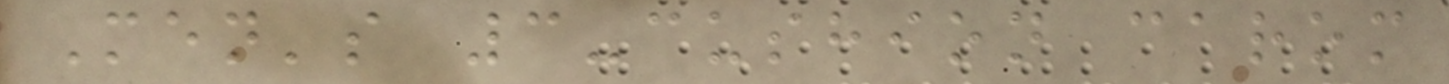Men's 3-cushion carom
